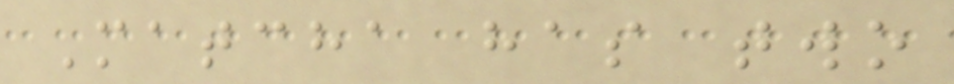Matcha has two
